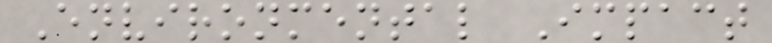Environmental Impact
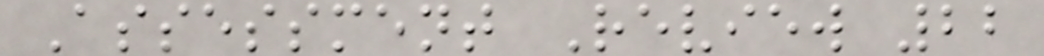Assessment Review 22
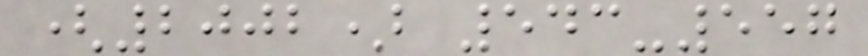(2002) 543-557
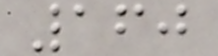160
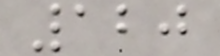120
